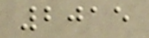2015
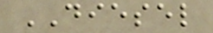DIESEL
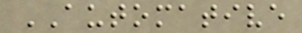AUTOMATIVE
